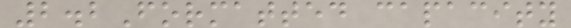2.2Formatted capacity
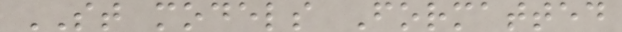ST models Formatted
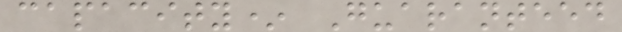capacity* Guaranteed
